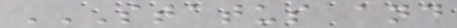STATUS AND
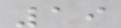19
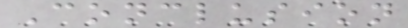Conclusion
